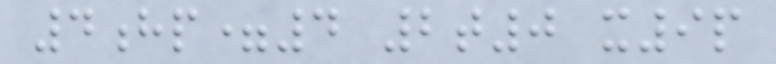4hp=4 2t0 x9p
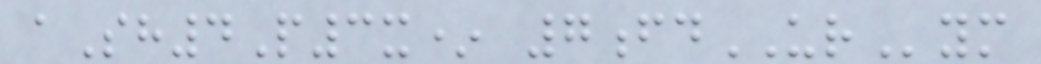aSh4P3x* 7fdURym
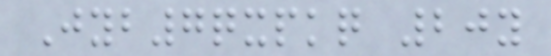Jyb7qxpkq 20y
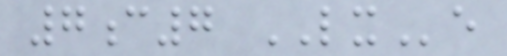7c7 LXe
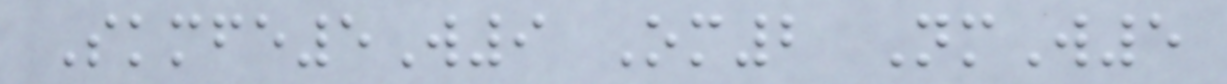Skmfe5W9 Om2 NmW5
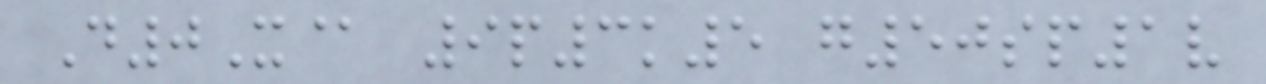D0X@ 9p3k5 g50sp1v
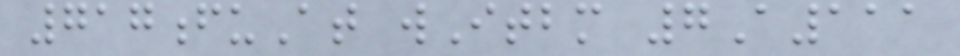717fuAt wItbm 7A111
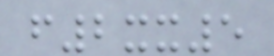f2xx5
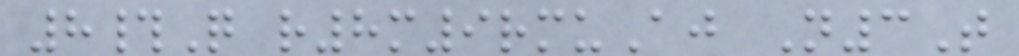8#Q r8m9rmuAj N3T
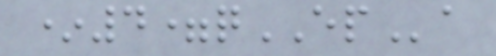*4=qEPa
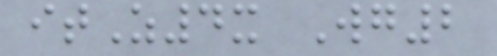itZ4x Wg2
